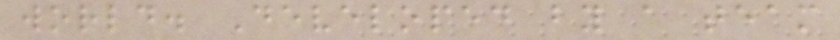world. Developed by a team
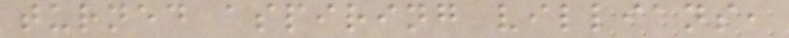turned aspiring villians,
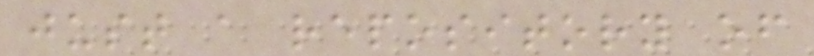just a repository of
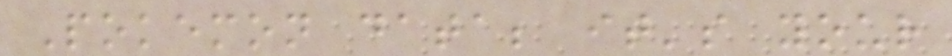Pokemon data; it's your
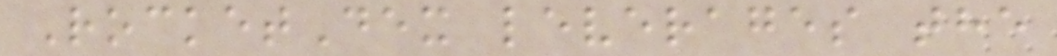RocketDex leverages the
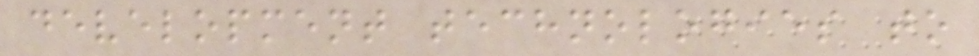development technologies to
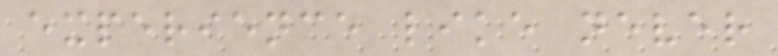experience like never
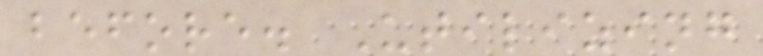before. Utilizing
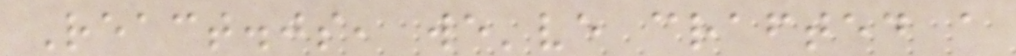React.js, we've crafted a
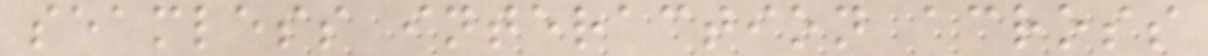seamless interaction across
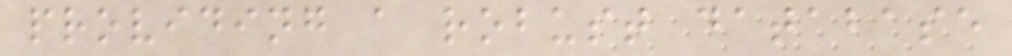providing a robust database
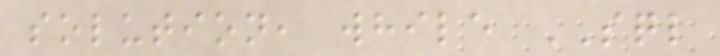solution, while SQL
